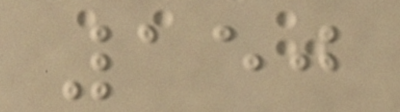150
